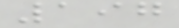197
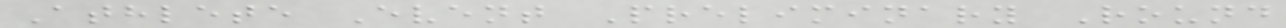Athlete Event Preliminary Round
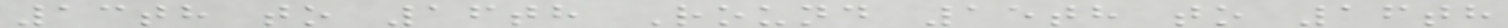13th to 16th Round 15th to 16th
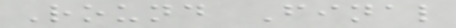Round Final
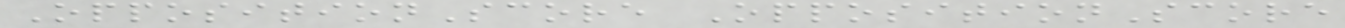OppositionScore OppositionScore
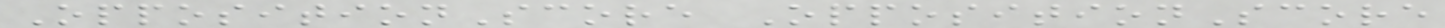OppositionScore OppositionScore
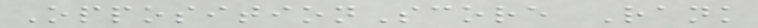OppositionScore Rank
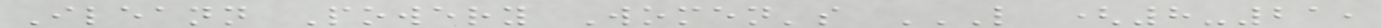Ileann Powery Women's L (8-21,
